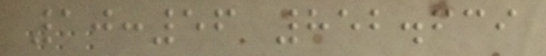10:56 852.639
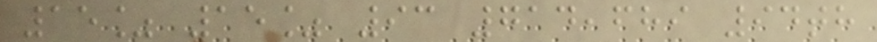15% 15% 93 714,689 94th
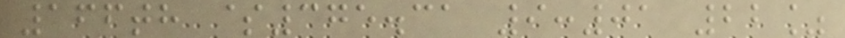166th $375.31 9:01 22%
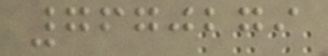7670279
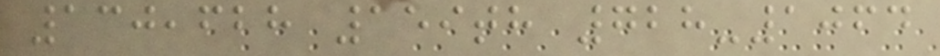130,628 159th 728-1064
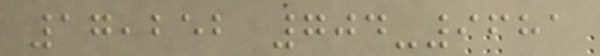17,252 704-9681
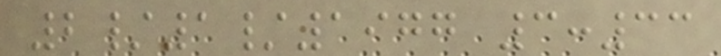2/1/1977 3:33
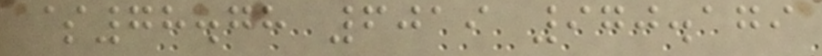$78.78 6019 970.179
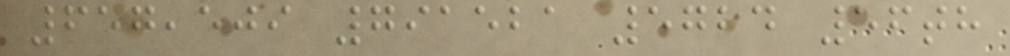657,509 791521 5724 56th
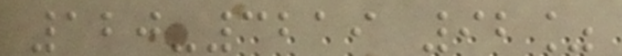120-3219 92%
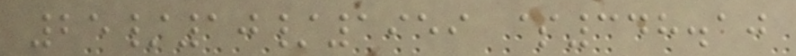25/10/1959 $348.10
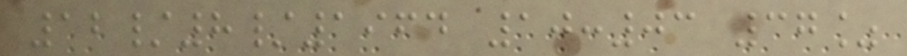12/8/1964 10:03 37%
